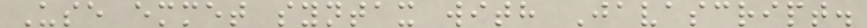Use emmet syntax with Javascript.
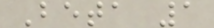Beta 1
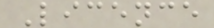Licence
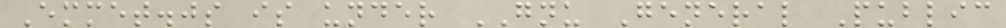Emmet.js is under GNU General Public
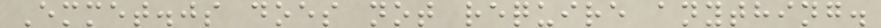Emmet.js does not require anything.
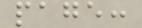page:
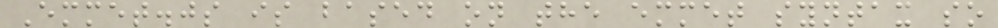Emmet.js is based on the emmet syntax so
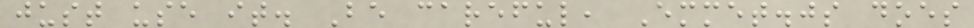just use it. Be careful, Emmet.js does
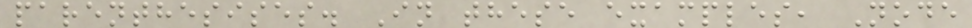parenthesises. In these examples, Node
